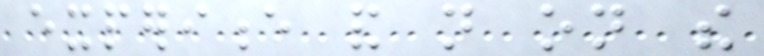experience and not on the
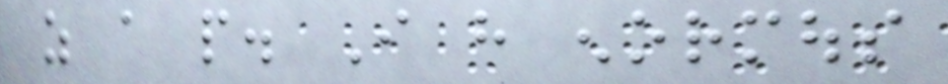as a people. I have enormous
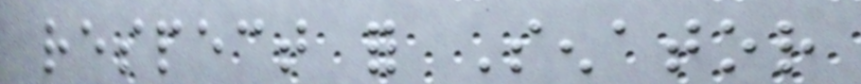respect for Senator
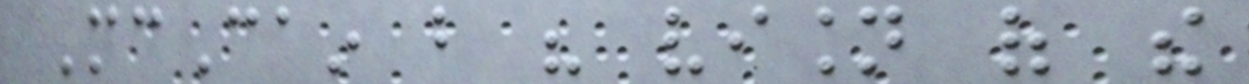McCain but his vision of the
